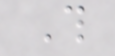This
